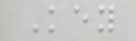Key
